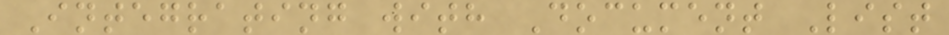Integrating with Document List
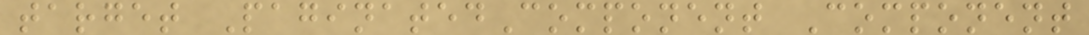target PaginatedComponent Component
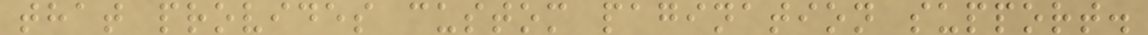that provides custom pagination support.
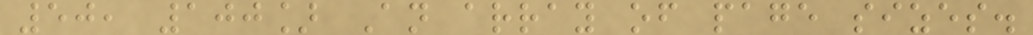50, 100] An array of page sizes.
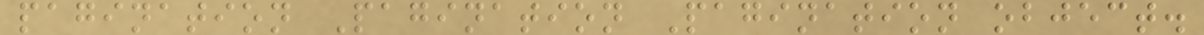pagination Pagination Pagination object.
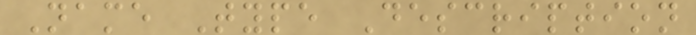Name Type Description
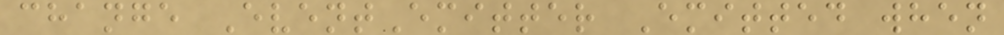change EventEmitter Emitted when
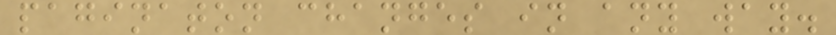paginaton changes in any way.
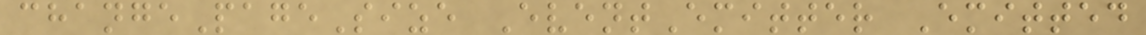changePageSize EventEmitter Emitted
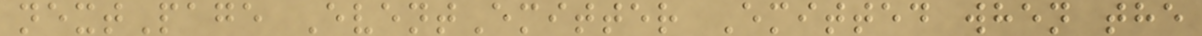nextPage EventEmitter Emitted when the
